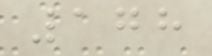178
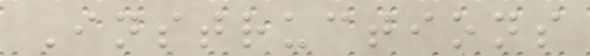Instructions
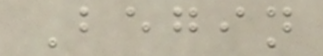Begin
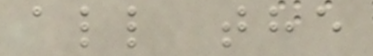all the
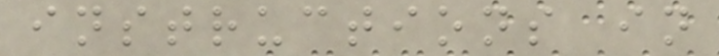instructions in
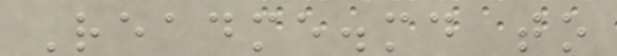Readme.md to
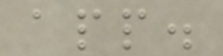app.
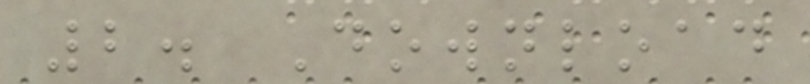2. Download
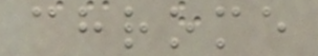chrome
